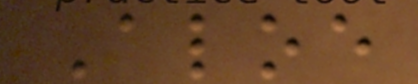Aloe
